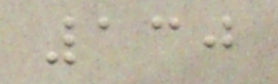130
